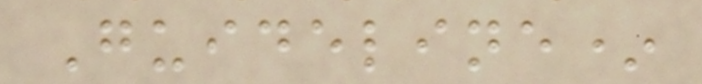Guideline*
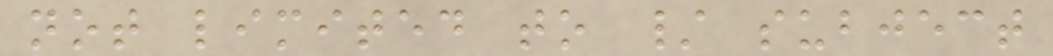not limited to / subject
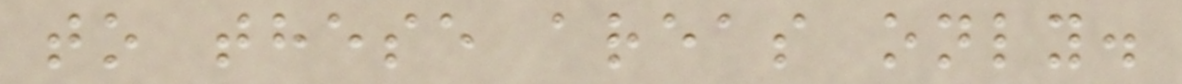to these areas only.
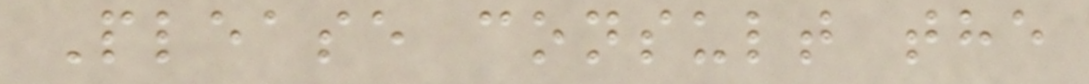Please consult the
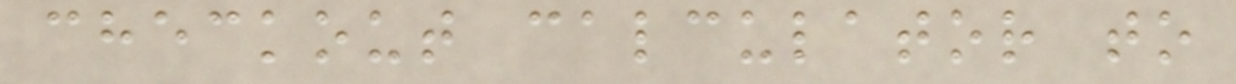checkout calculator to
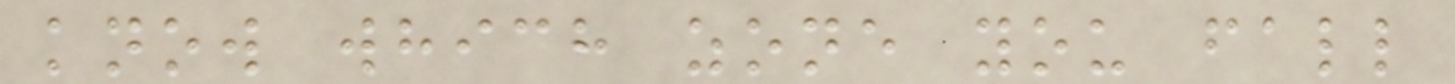know which zone you fall
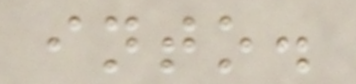into.
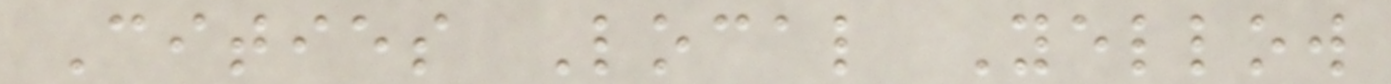Cities Local Yellow
